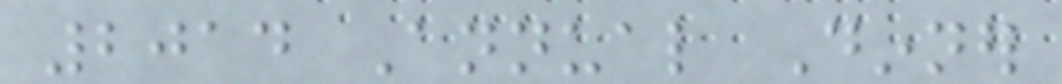2014 Annual Dinner
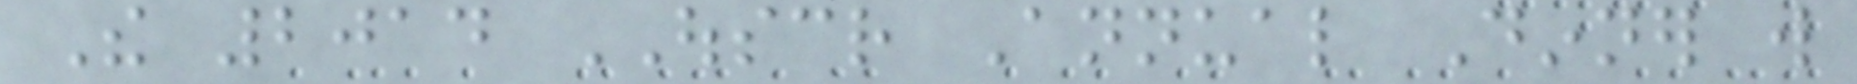The 2014 OUSCR Annual Dinner will
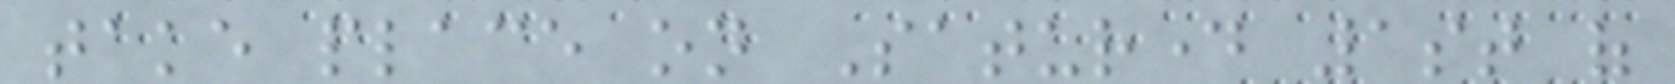take place on Saturday 1st of
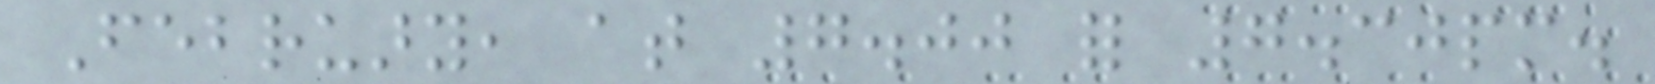February, at 7.00 for 7.30pm.
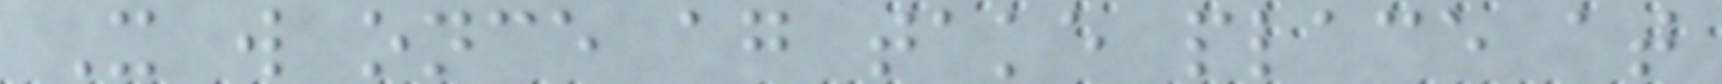It will once again take place at
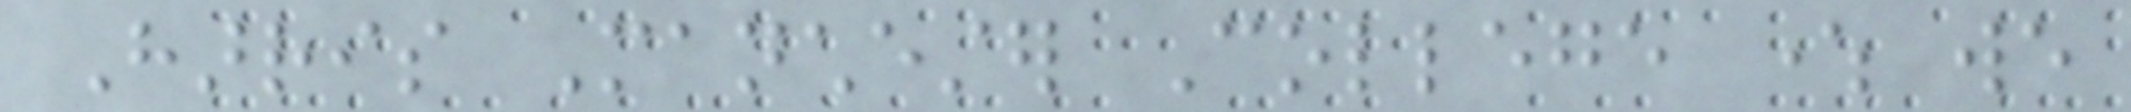Harris Manchester College where we
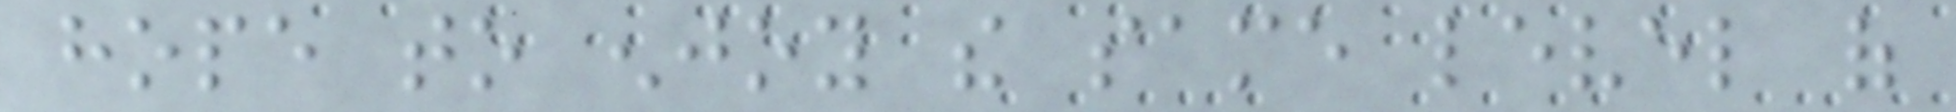hope to enjoy the same level of
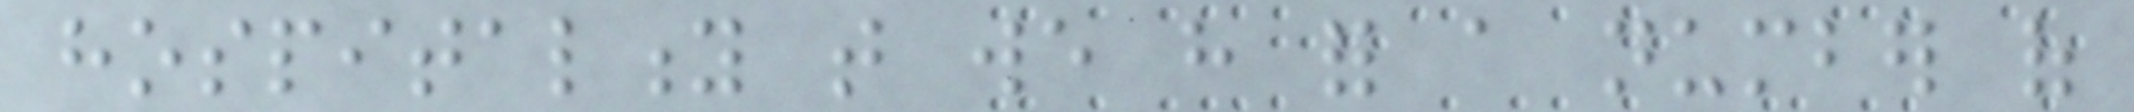hospitality that we have for a number of
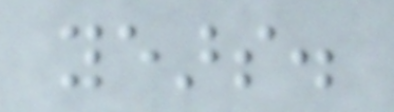years.
